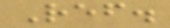Ref.
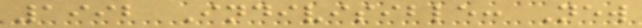1992 Indivisible: New
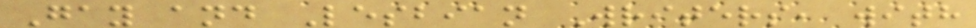Gay and Lesbian Writers, with
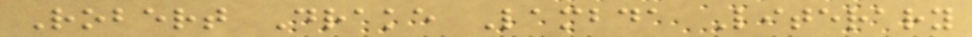Robert Drake Lambda Literary
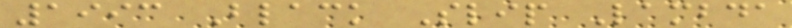1993 Black Slip Lambda
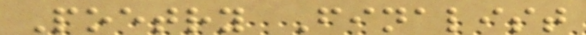Poetry Finalist
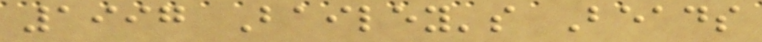1997 Bailey's Beads
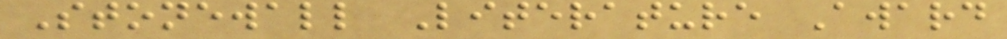Stonewall Literature Award
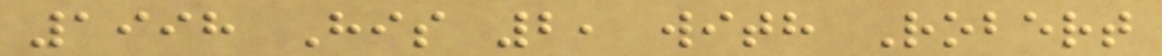1998 His 2, with Robert
